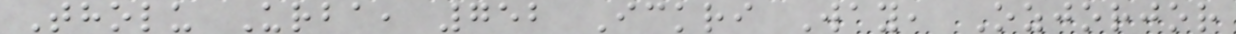Tholu Urba, 752 Ickri Way, Ozjorjor
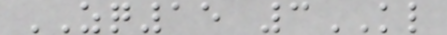ZQ15 3KL
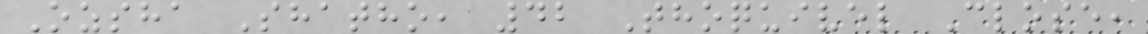Ozsha Shatho, 42 Thoquivel Close,
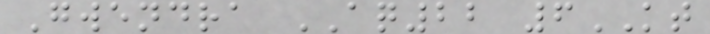Gwendra AQ22 6KT
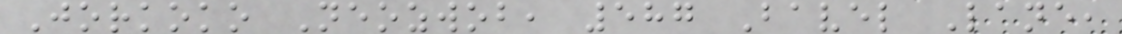Jorkoko Neozwob, 587 Bavel Lane,
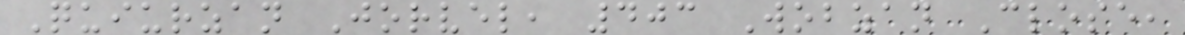Quiurzan Jorvel, 403 Wobzan Close,
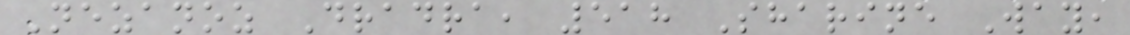Nezanoz Dradra, 518 Sharine Way,
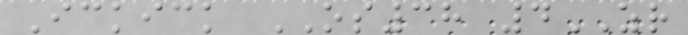Ickick OS38 4ZR
